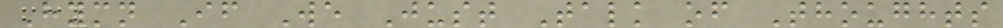Hymn If We Just Talk of Thoughts
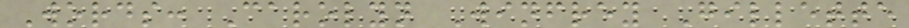Words: Carolyn Winfrey Gillette
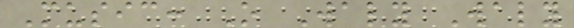Music: O Waly Waly
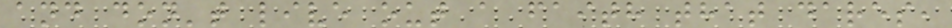and don't live out a faith that dares,
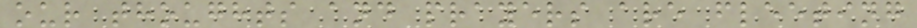our thoughts and prayers are fleeting
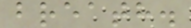breath.
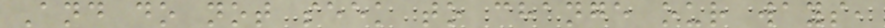And do not seek to change our ways,
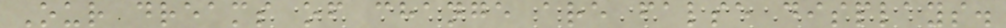Our dreams of change are false displays.
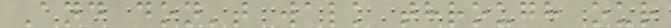And don't walk through our
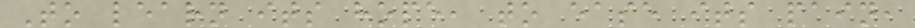To learn its hope, to ease its pain,
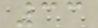33
